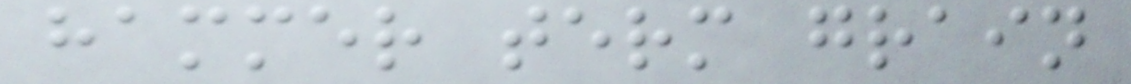hammer term grain
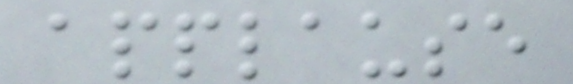applause
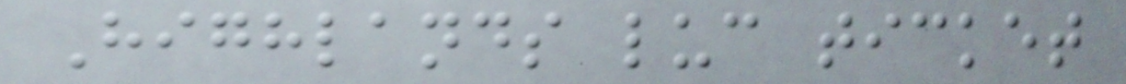Highlands luc ticket
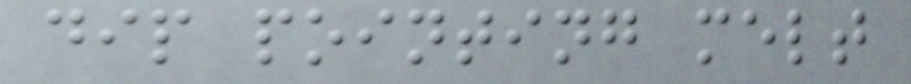dip pointing melt
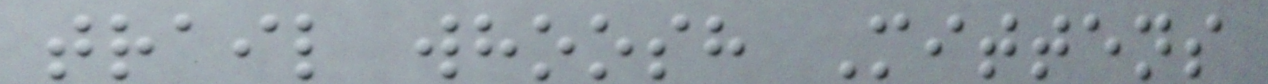trail whoosh Mittens
